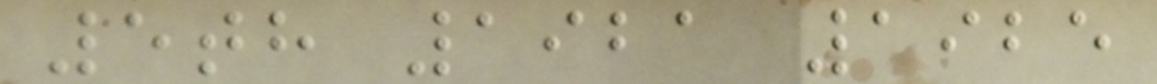5th 1921 1925
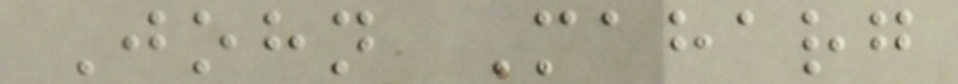John Maharg
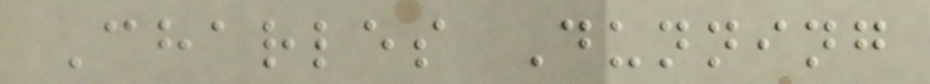Charles Dunning
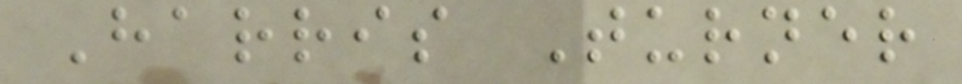Harris Turner
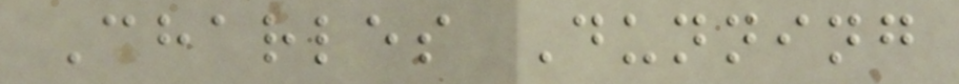Charles Dunning
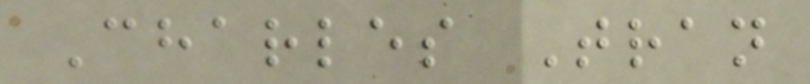Charles Tran
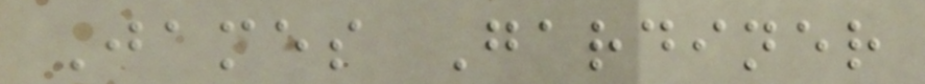James Gardiner
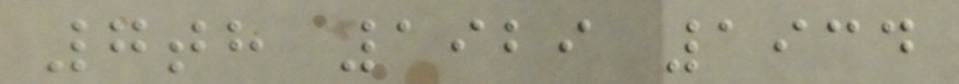7th 1929 1934
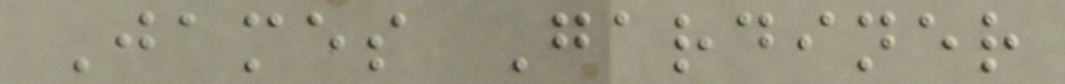James Gardiner
